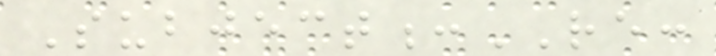Subject:RE:
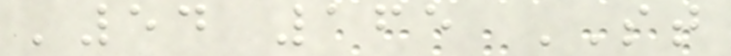'54 165 ST
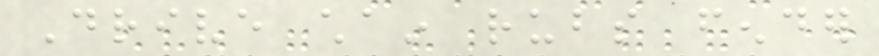Drive chain rubs fender
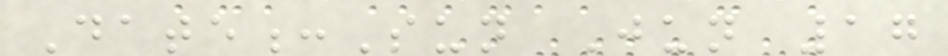Date:Sun Jun 17
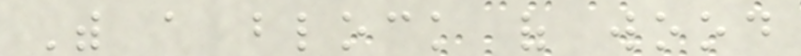With a block of wood
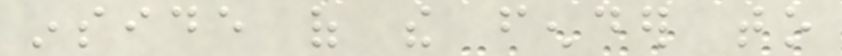inside of the fender to
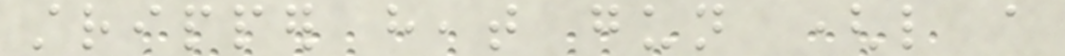stripper heat gun (like a
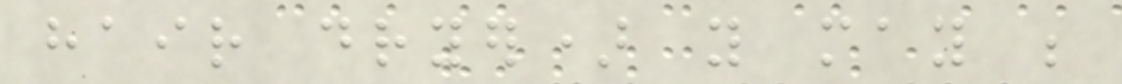hair dryer) you may be
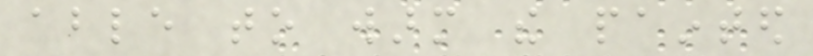able to warm the painted
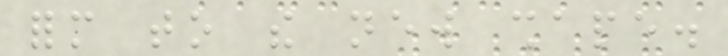form to the new shape.
